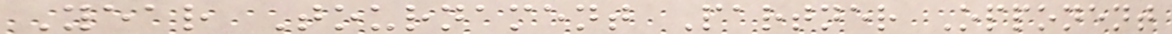Year Tournament Partner Opponent
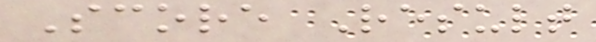Score Result
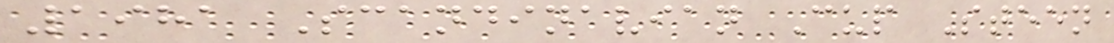1981 Scandinavian Cup Steen
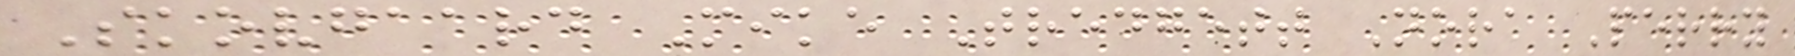Skovgaard Mike Tredgett Nora Perry
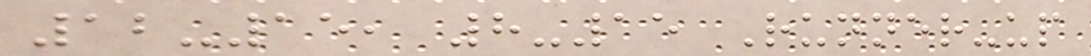12-15, 8-15 Runner-up
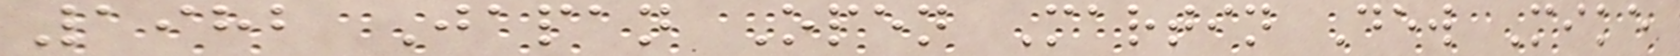1982 Japan Open Martin Dew Mike
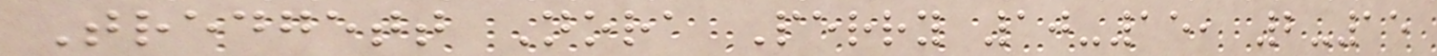Tredgett Nora Perry 10-15, 2-15
